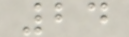24
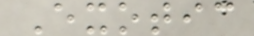Exotic
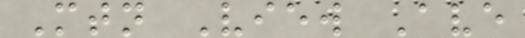Mtn View Ave
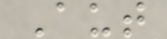Aut
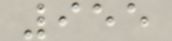955
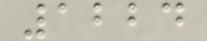1224
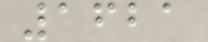1621
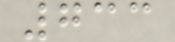733
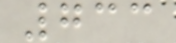733
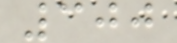300
